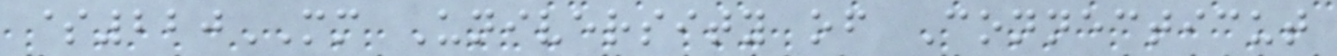$220MM University of Connecticut
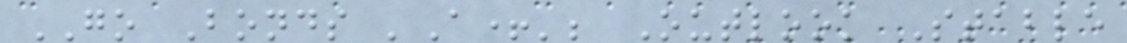GO Bonds 'A+'; Outlook Stable
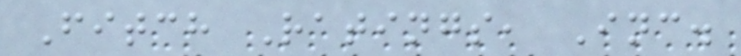Fitch Ratings, Inc.
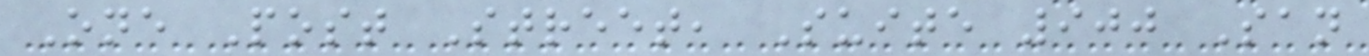One Post Street, Suite 900 San
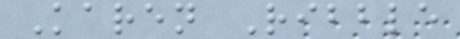Karen Ribble
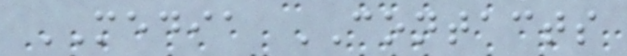MEDIA CONTACTS
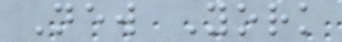New York
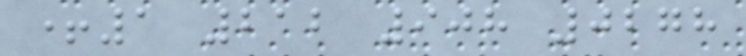+1 212 908 0278
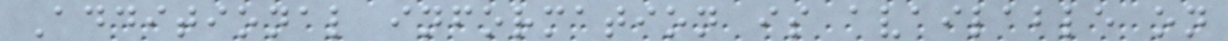Additional information is available on
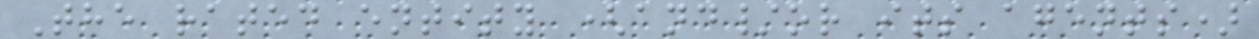The rated entity (and/or its agents)
